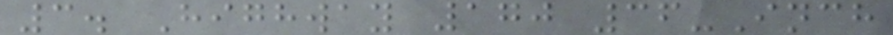3. Highway 170 36-Inch
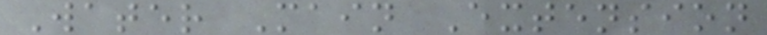Water Main Extension
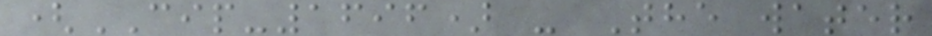(CIP-1696) - The water
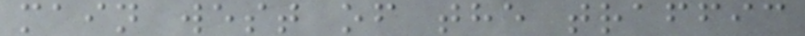main west of the traffic
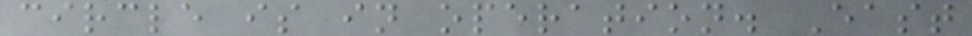circle is in operation. East
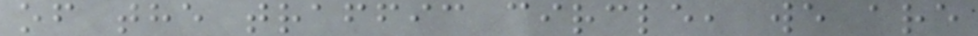of the traffic circle, we are
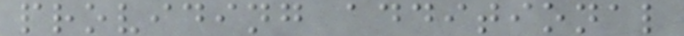providing additional
